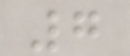7
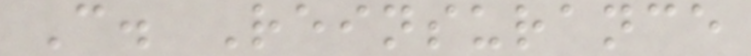C. Reinsurance
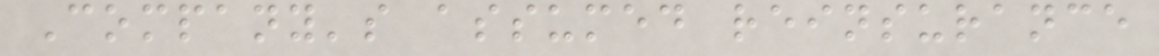Company's assumed reinsurance
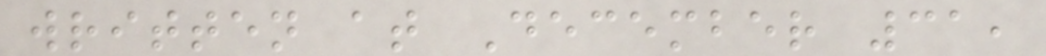written at December 31,
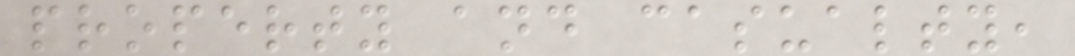property and casualty,
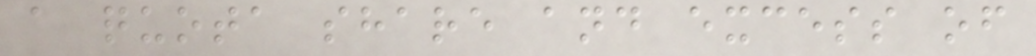a quota share and excess of
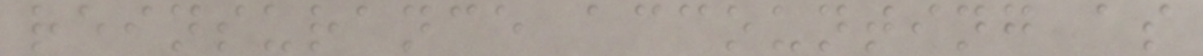reinsurance accounting as
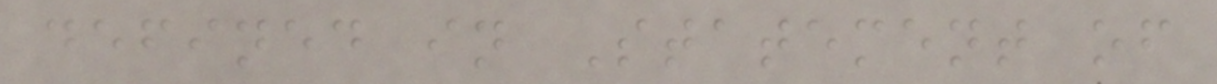defined in Statement of
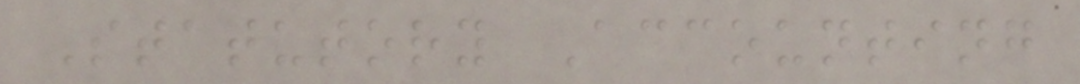Statutory Accounting
